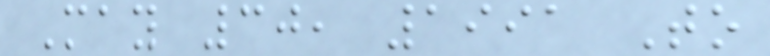May 30, 1991 To
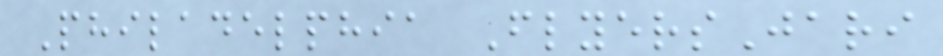Philadelphia FlyersJari
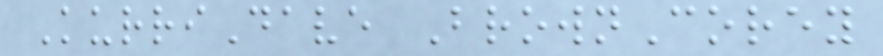KurriDave BrownCorey
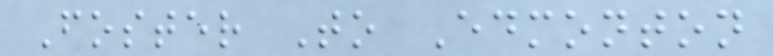Foster To Edmonton
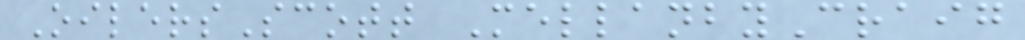OilersScott MellanbyCraig
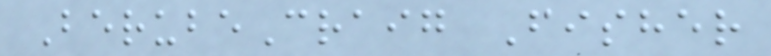BerubeCraig Fisher
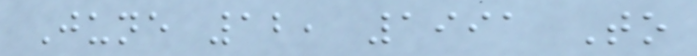June 12, 1991 To
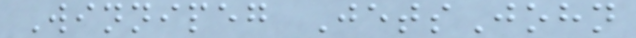Winnipeg JetsJohn
